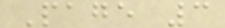Page 3
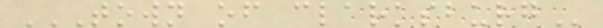TOWN OF CLARKSBURG
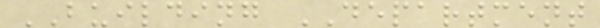BUILDING DEPARTMENT
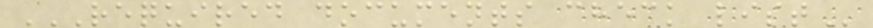REQUIRED DOCUMENTS CHECK LIST
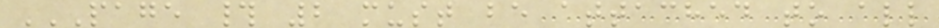PAGE # 2 MUST BE ATTACHED TO ALL
